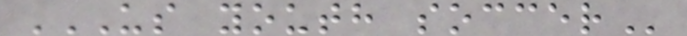US YOUTH SOCCER
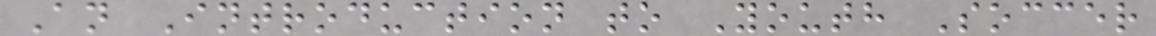An Introduction to Youth Soccer
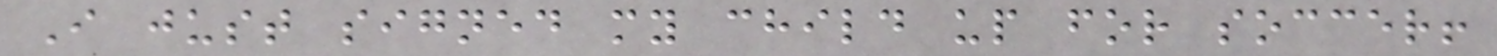I just signed my child up for soccer!
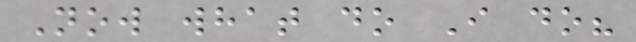Now what do I do?
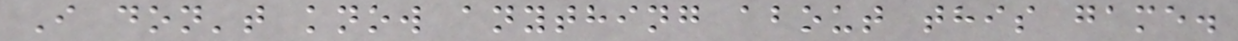I don't know anything about this game.
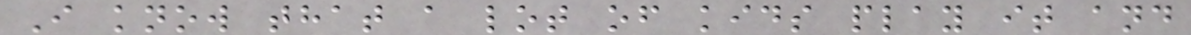I know that a lot of kids play it and
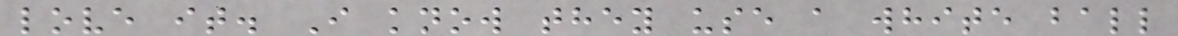love it. I know they use a white ball
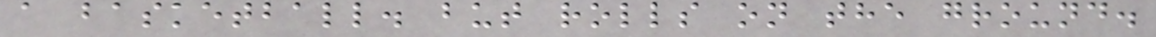a basketball. but rolls on the ground.
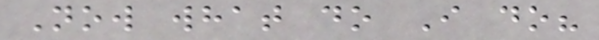Now what do I do?
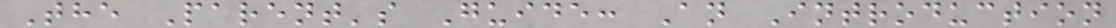The Parent's Guide: An Introduction
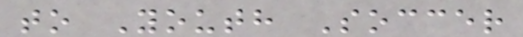to Youth Soccer
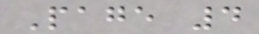Page 4
